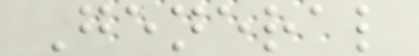General
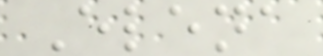Elena
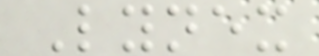Lynex
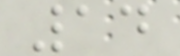14
